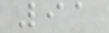91
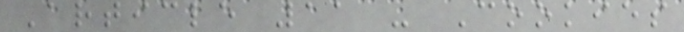Article 11 - Cookies
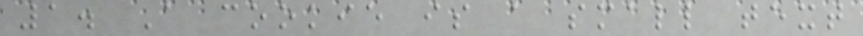1. A cookie is a small text
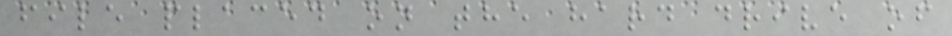file placed on the hard drive of
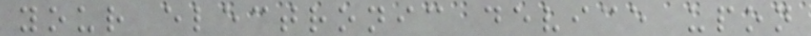your electronic device upon
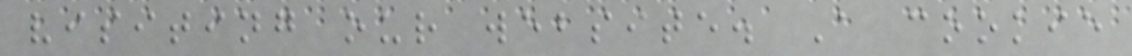visiting our website. A cookie
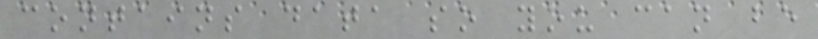contains data so you can be
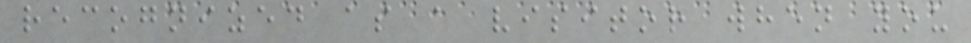recognized as a visitor when you
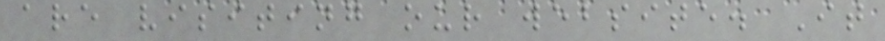are visiting our website. It
